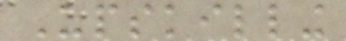Upskilling
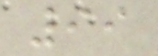99
